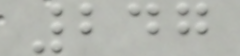247
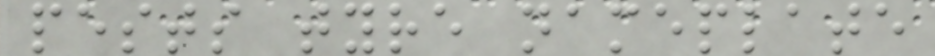pests tyre nameplate
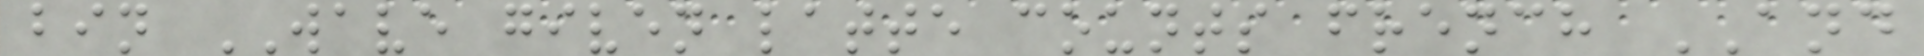bin WAVE given latte counts french AND
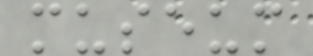museum
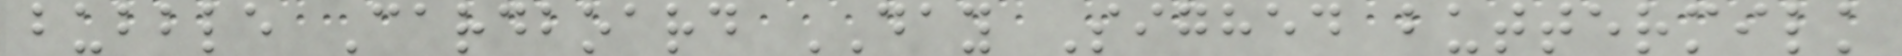bubble Cardboard DAY Sighed buttermilk
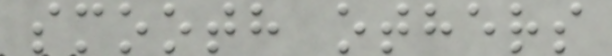smooth others
